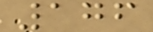176
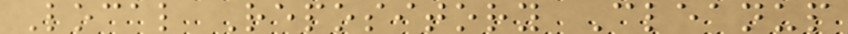Local Repository Cleanup
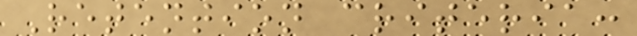Retention criteria:
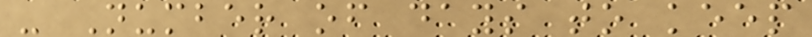- Number of days to keep
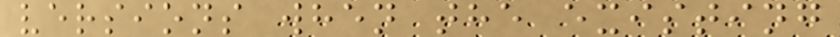versions when the existing
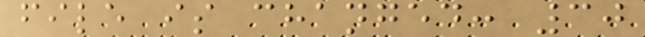file is changed: 30
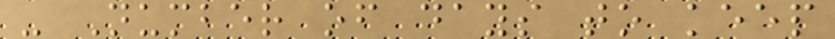- Number of days to keep
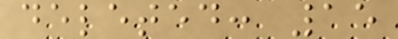deleted: 15
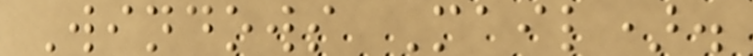Windows Mail).
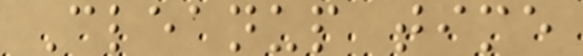Cleanup time
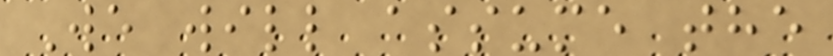We will assume the
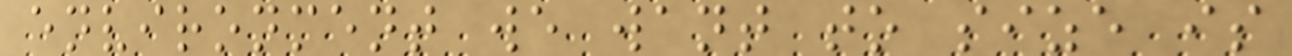environment we want to size is
